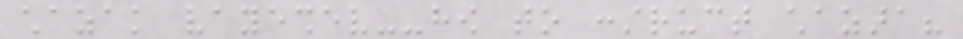chazak vayeshev--how to construct chazara?
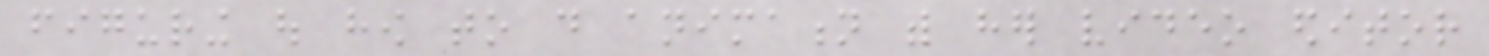figuring out how to do animation with her video editor
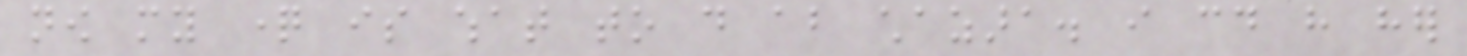now my question is what to do about chazara. i could have her
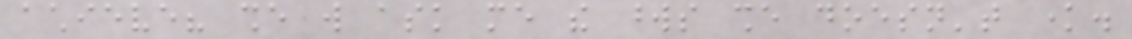achieve? she will ask me the words she doesn't know.
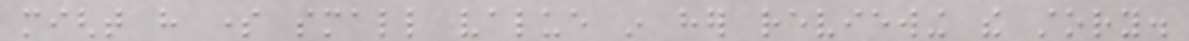might have some small value in her reviewing the story.
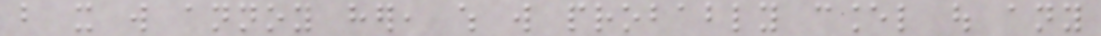but it will annoy her, which will probably cancel out any
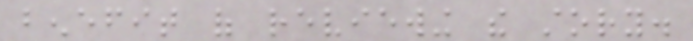benefit of reviewing the story.
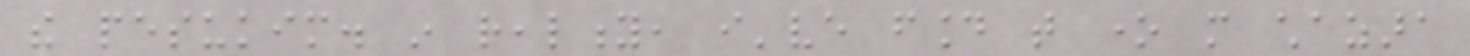the pesukim. in reality, i've found that one more chazara
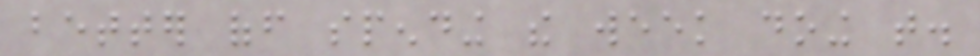better off spending the week doing that.
